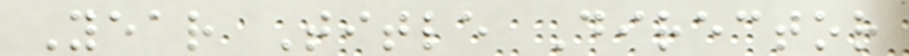Year Title Director
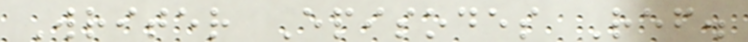Writer Episodes Ref.
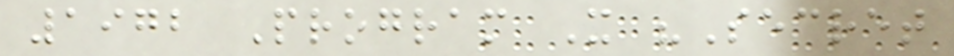1972 Program X "Secret
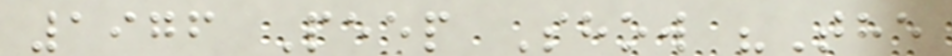1976 Peep Show "The
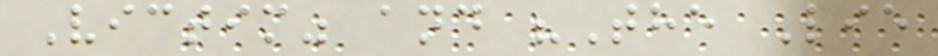Victim" and "The Lie
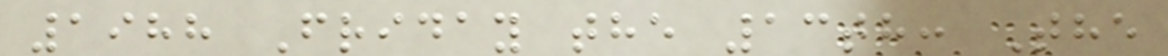1988 Friday the 13th: The
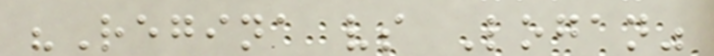"Regina vs Logan"
